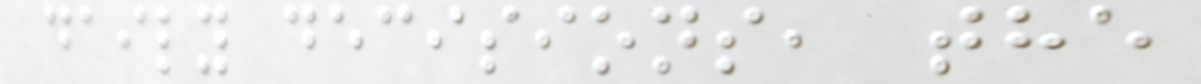daily decisions, the
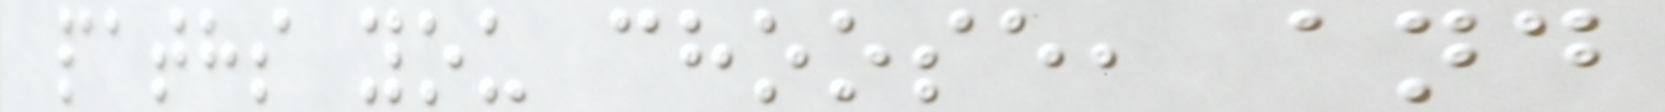paths you choose, and
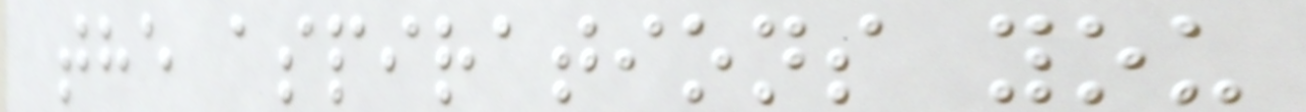the aspirations you
